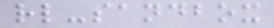rl-sandbox
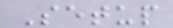Setup
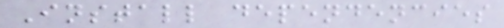Install dependencies
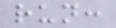run:
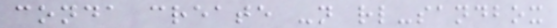conda create -n rl-sandbox
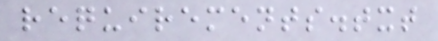requirements.txt
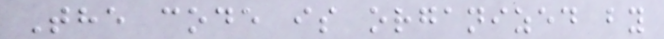The code is organized by
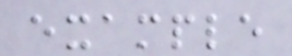example
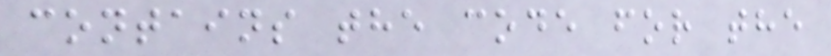contains the code for the
